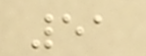51
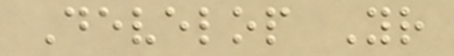Develop Your
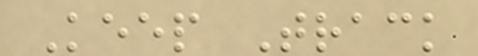Keep Track
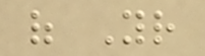of Your
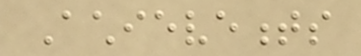Achievements
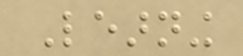Learning
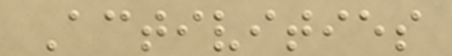Activities
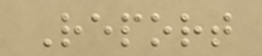Report
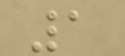1
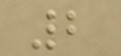2
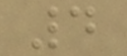4
